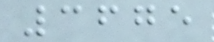3675
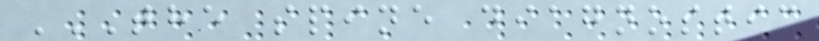THE SPINE DIAGNOSTIC
